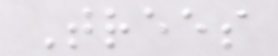Trees
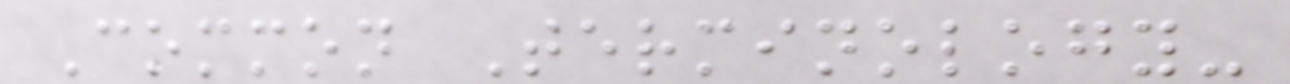Common Terminology-
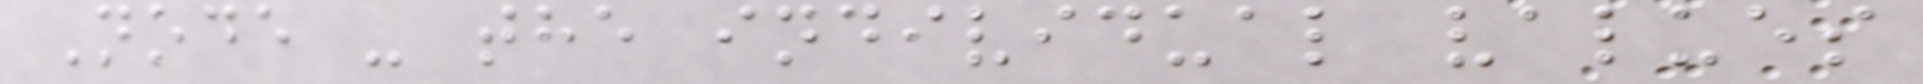Node - the individual values
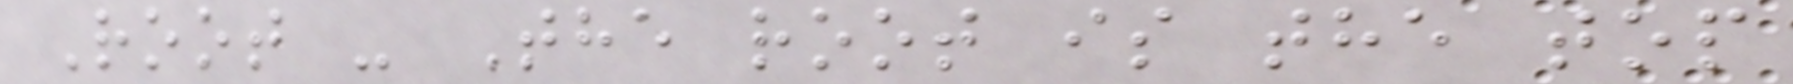Root - The root is the top
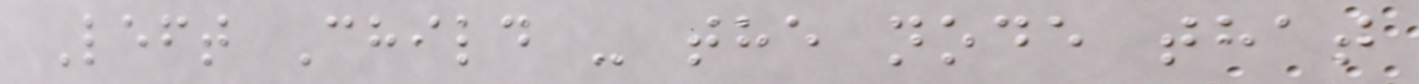Left Child - the node that
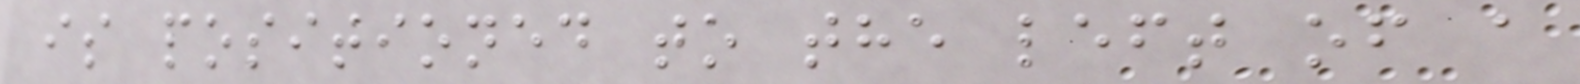is positioned to the left of a
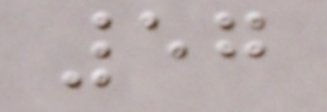57
